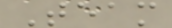Team
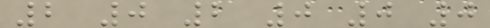2 0 2 0 0 0
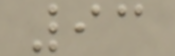93
